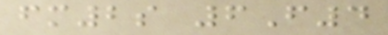fm2s 6F4
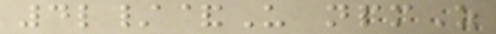4l/&U npmZ
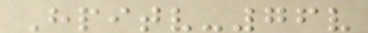Hpitv-76v
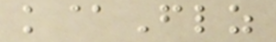k@Flz
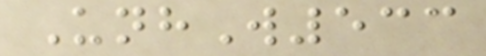UnhW533
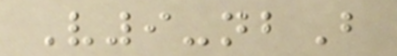V9-nbB
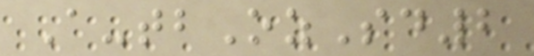A-tbOzSd2
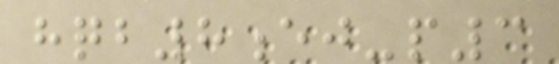hqb8ej-p3
